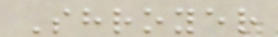Shroyer
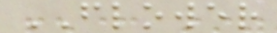FLOWER
